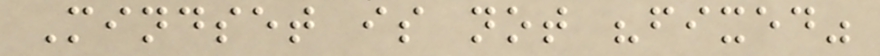Mindset is not "fixed"
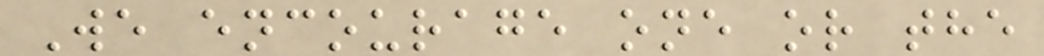We encourage one or the
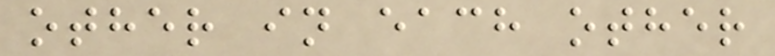other in each other
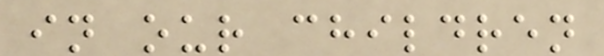in our children
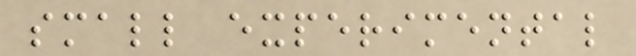small experimental
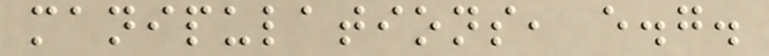manipulations, e.g.
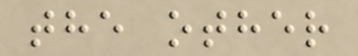the other
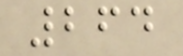264
